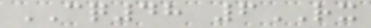CQ48 6RX
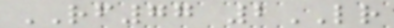RF77 2LR
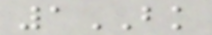1BK
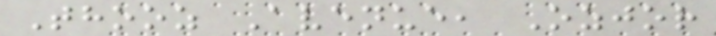Thooz Avenue, Ozjor
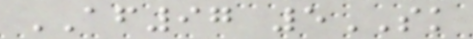AF97 5SK
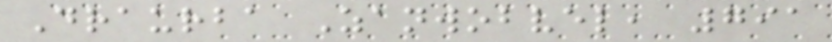Draurba Zanwobvel, 791
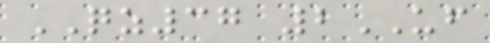QZ37 2UF
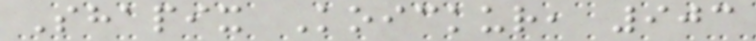Shapix Koickur, 903
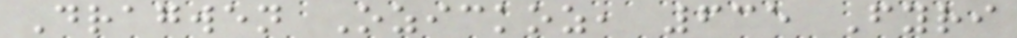Dragwen Ozickoz, 635 Fyri
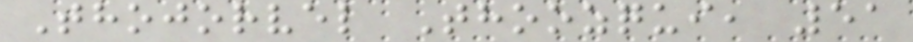Thojorvel Thoozqui, 51
